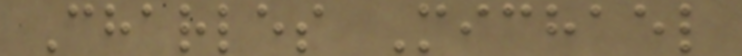Charles Michael
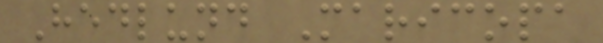Hedlund Maricopa
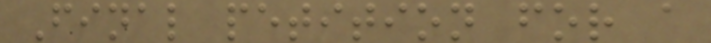Final petition for a
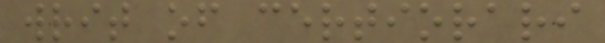writ of certiorari
